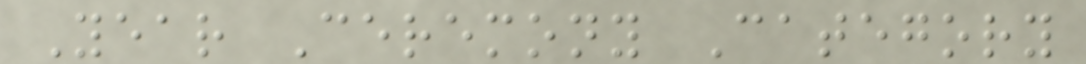Year Ceremony Category
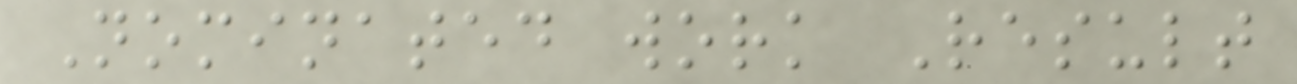Nominated work Result
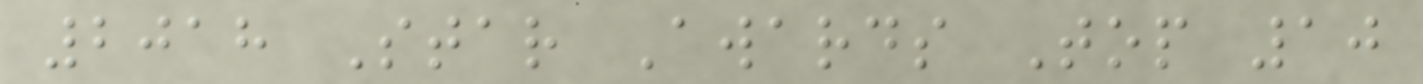2018 Star Awards Top 10
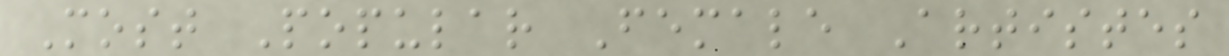Most Popular Female Artistes
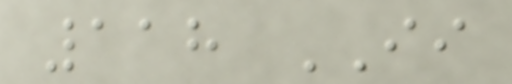118 II
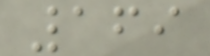169
